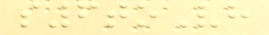s6toVh
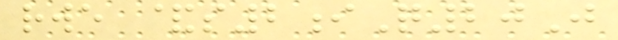rwe &s2iQ20J
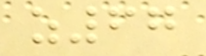z67
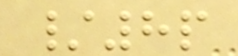/8p
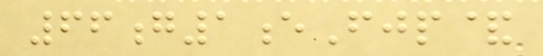66g1eFjp&
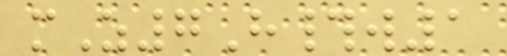mZ7H#w1
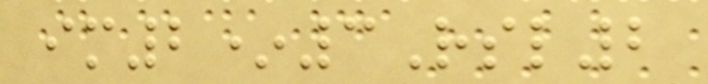im2*3Rsl2
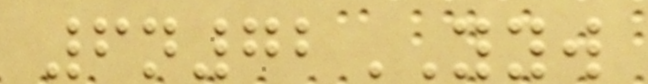6n72YYW
